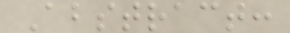Abstract:
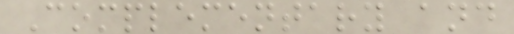Complementary and
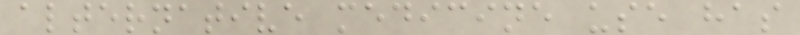alternative medicine use has
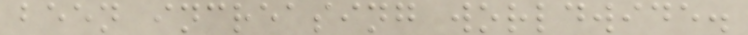been increasing worldwide.
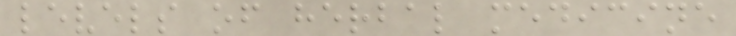levels of herbal medicine
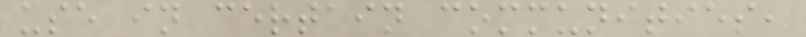use in certain communities,
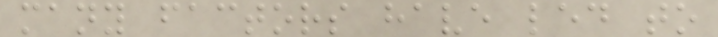many factors have led to
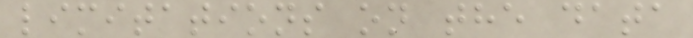limitations on the data
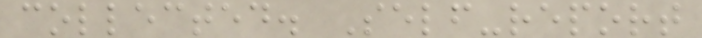collected. Self-report
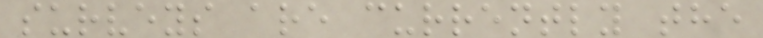surveys are currently the
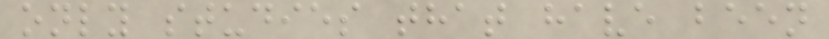only studies that have been
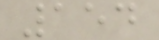154
